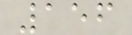156
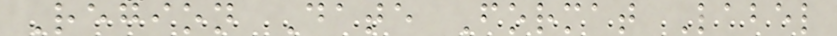Region Date Format Label
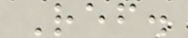Ref.
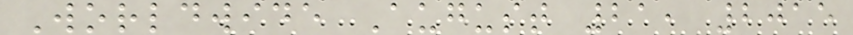Worldwide August 21, 2015
